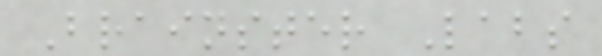Brainster Labs
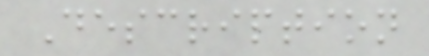Description
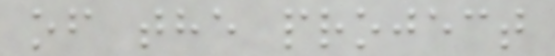of the project
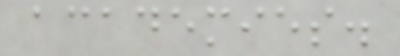academies.
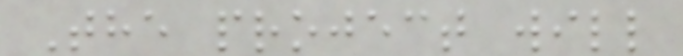The project will
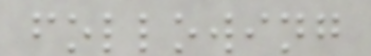following
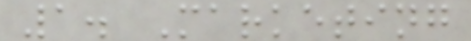1. Marketing
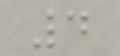4
